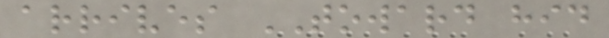arrives TOWARD hid
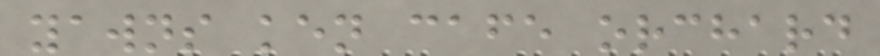yawns ken cafe orchard
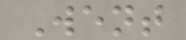Went
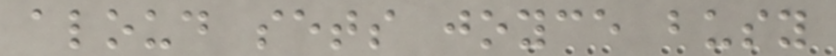aloud sets joyce busy
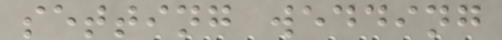setting wedding
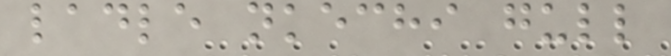ladle nkechi gull
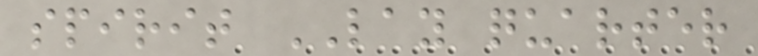spirit LAY quarter
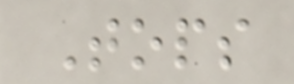Tops
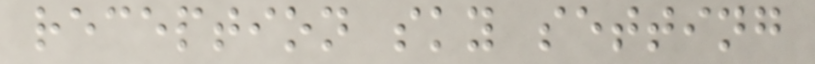reception sky setting
